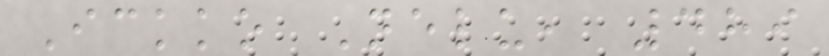Ickko Nelu, 489
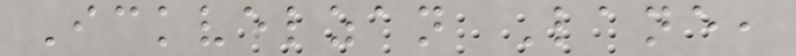Ickvelzan Lane,
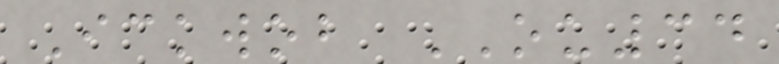Ickwob OU34
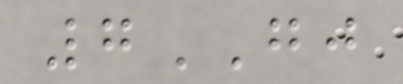7GJ
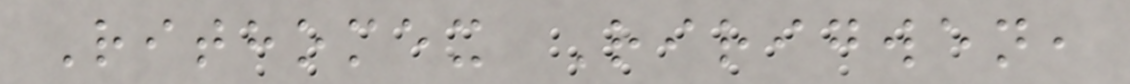Rithomex Ririgwen,
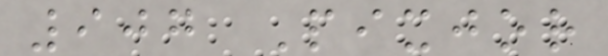907 Pixjor
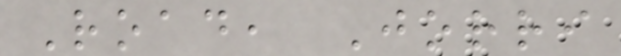Road, Jorri
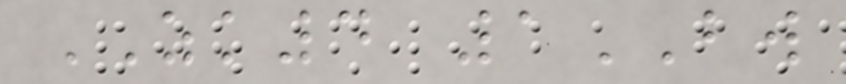ZK4 1BW
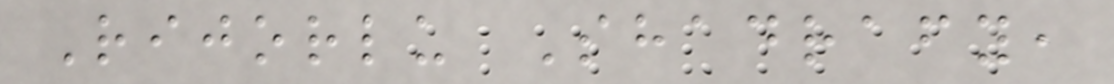Rijorlu Shadrafy,
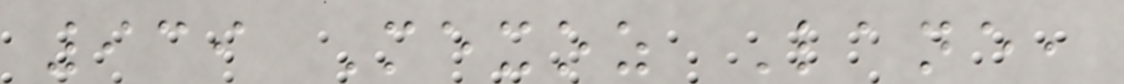939 Mexoz Lane,
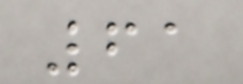61
